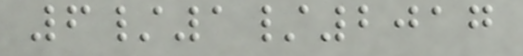6/1/2017
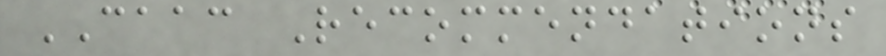CAAC Recommendations
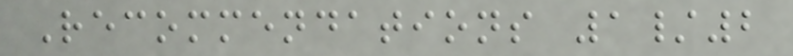Recommendations 1/2
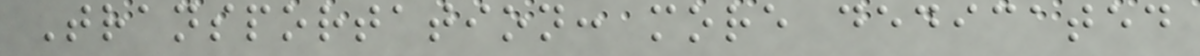Transportation: more dedicated
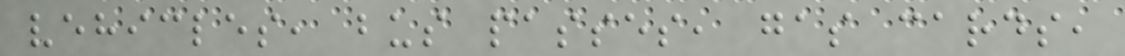vehicles, bus passes, gas cards,
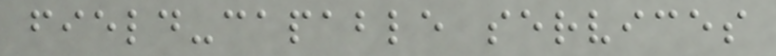field-capable services
